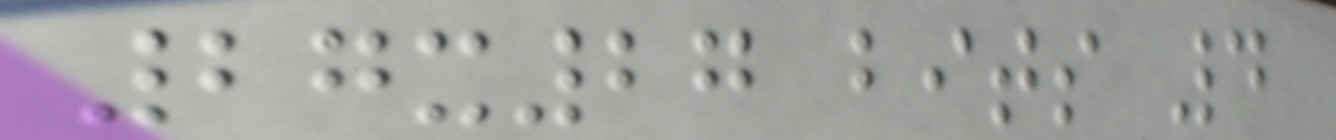27x27 bits 4
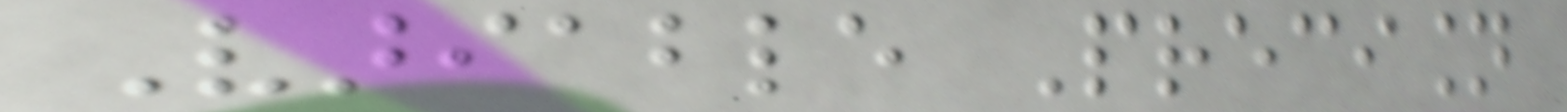Variable Precision
